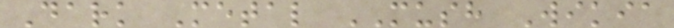Dark Metal MUSH Wikia
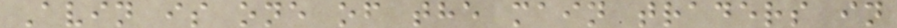Avin is one of the main traders in
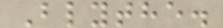Blythe.
